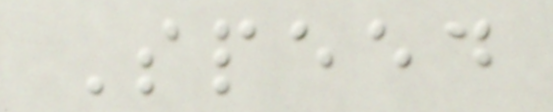Speed
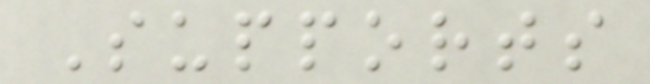Supports
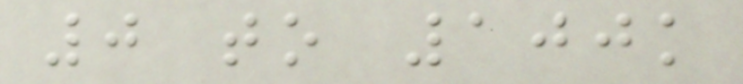0 to 100k
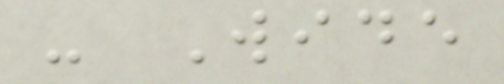- Wide
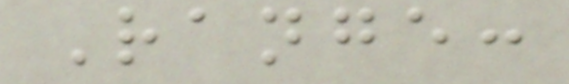Range:
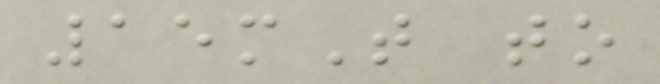15mT to
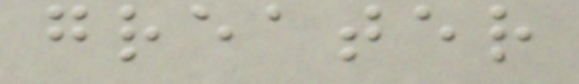greater
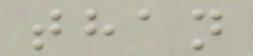than
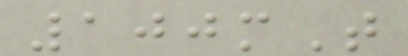100mT
